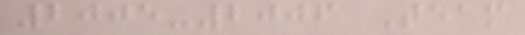2005-2006 Team
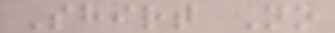Shirt No
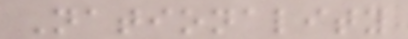Nationality
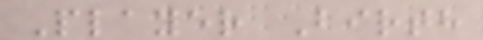Player Birth
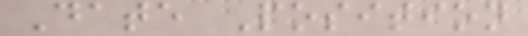Date Position
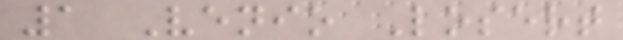1 Venio Losert
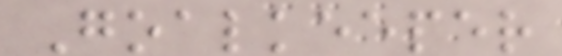Goalkeeper
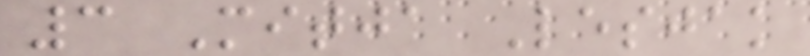3 Mitja Lesjak
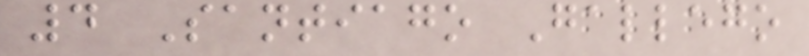4 Santiago Gallego
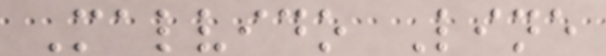Malvido Line
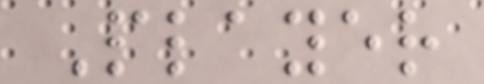Player
